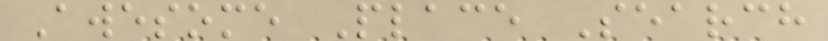Awesome Place Search
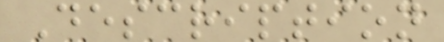Description
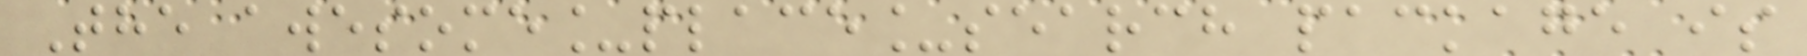The awesome_place_search package is
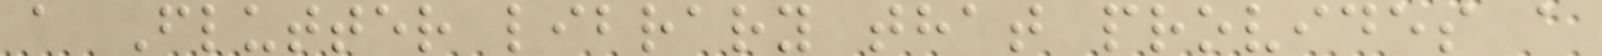a Flutter library that provides a
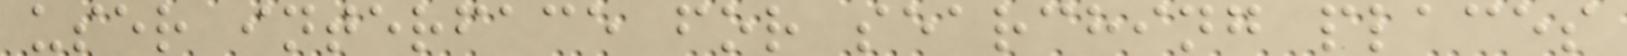user interface for searching places
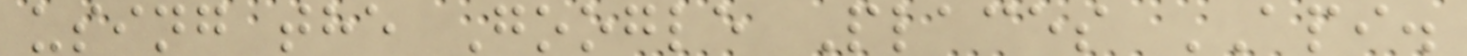using the Google Places API.
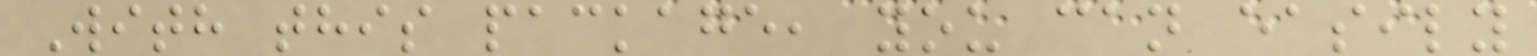With this package, you can easily
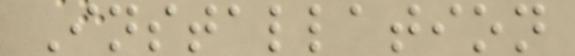Installation
